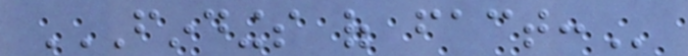FINDINGS OF FACT:
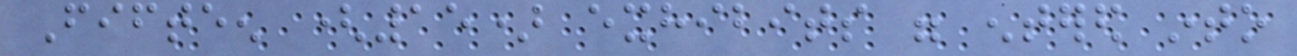Fifteen (15) exhibits were entered into
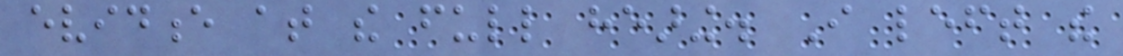evidence at the full hearing. I left the
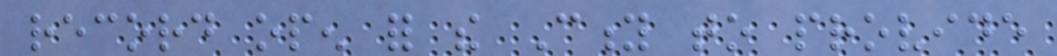record open for the City to provide
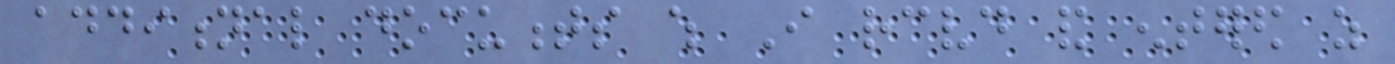additional documents which I received and entered as
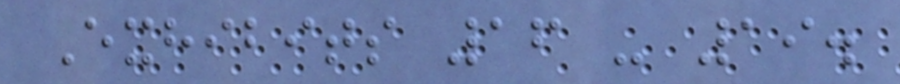Exhibits 16 - 19.
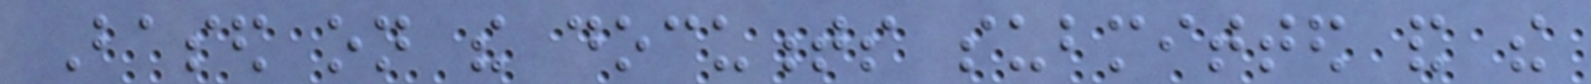Based on the documents submitted and the
